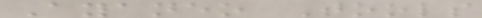Ayaneo Tools
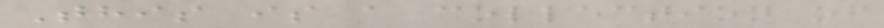This is a collection of
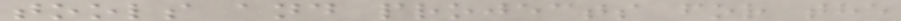tools and projects for the
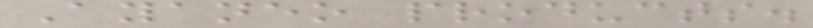Ayaneo products.
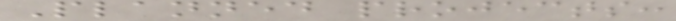Planned projects:
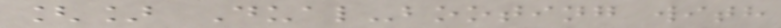[] Dual-booting with
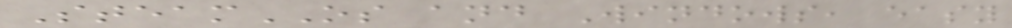SteamOS and Windows, easy
